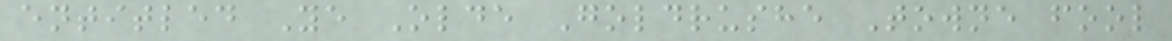entitled Ye Olde Goldrushe Towne fool
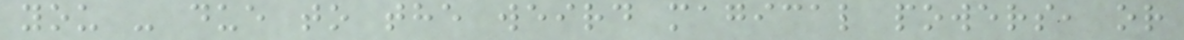you - due to the weird magical powers, or
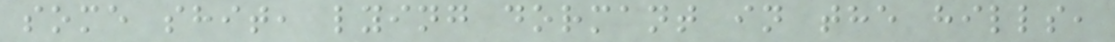some shit, lying dormant in the hills,
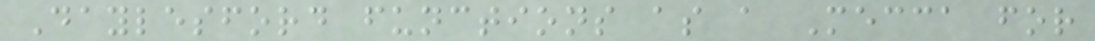Daylesford functions as a Mecca for
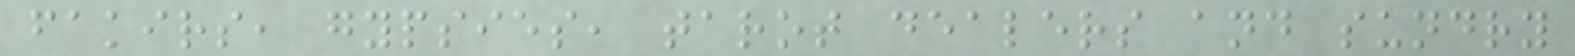fakirs, gypsies, tarot dealers and sundry
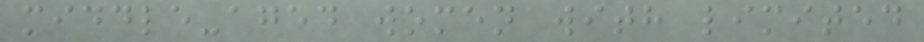middle-aged women with limited
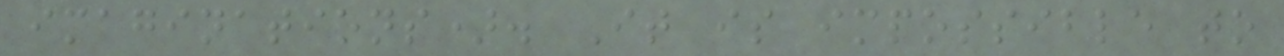imaginations). It is impossible to
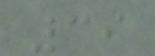39
